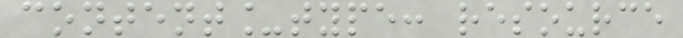content_type: resource
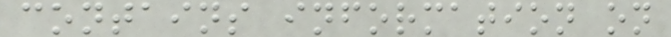contains information on
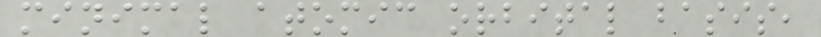minimal atomic orbital basis,
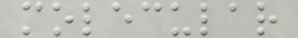molecular
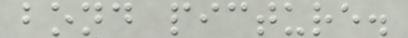bond picture.
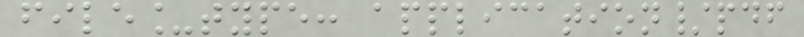file_type: application/pdf
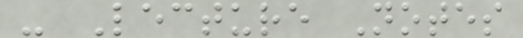- Lecture Notes
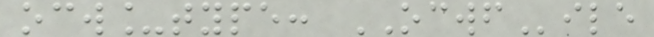ocw_type: OCWFile
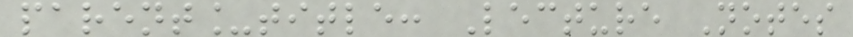parent_title: Lecture Notes
